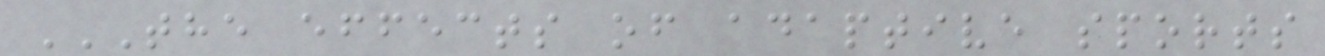THE EFFECTS OF ADAPTIVE SPORTS
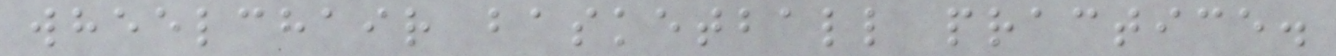wheelchair basketball practice.
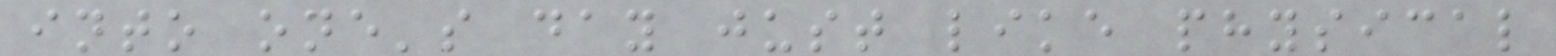into one's day just like physical
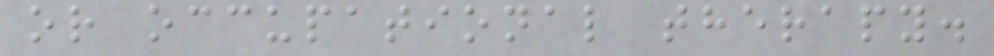or occupational therapy.
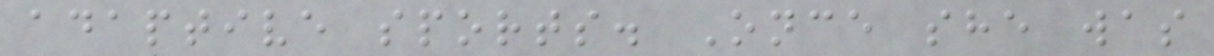adaptive sports. Once she was
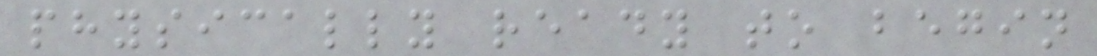physically ready to begin
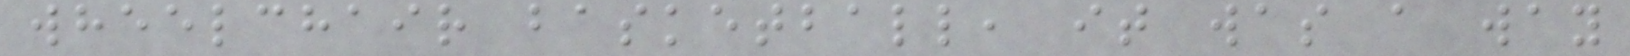wheelchair basketball, it was a way
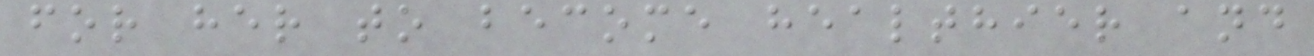for her to become healthier and
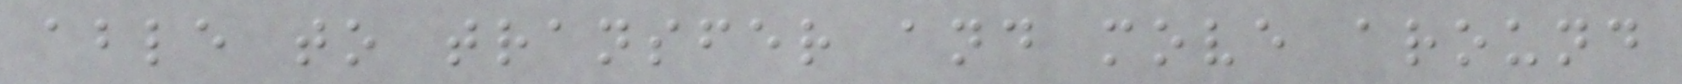able to transfer and move around
